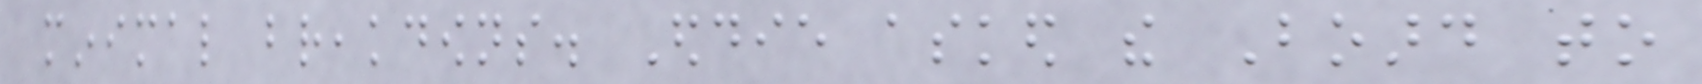minimal breakdowns. Eddie asked the Board to
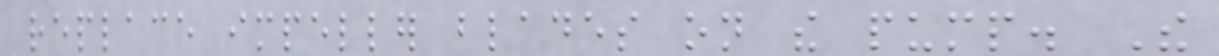replace impeller blades on the pump. The
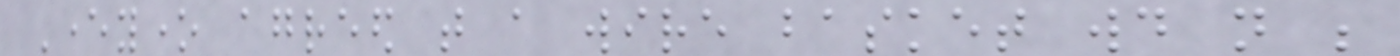Everyone agreed that a wire basket would not be
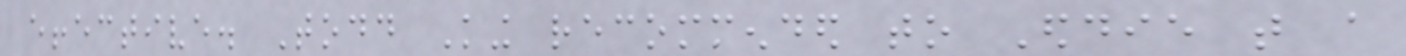effective. Todd King recommended to Eddie that a
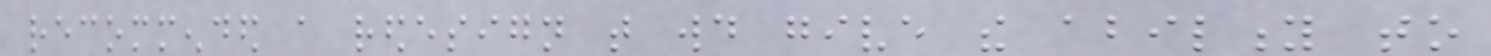recommended a redesign that would give the ability to
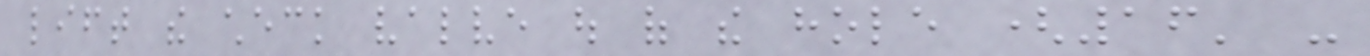lift the check valve out of the hole (16' -
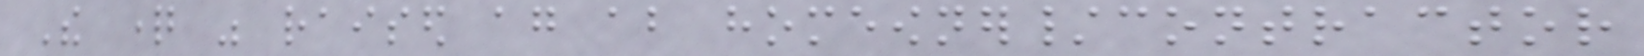The question was raised again about homeowner/contractor
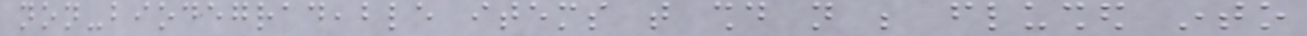non-biodegradeable items that should not be flushed into
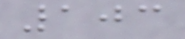103
